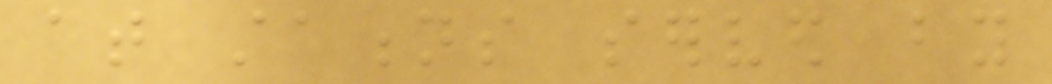at stations served by
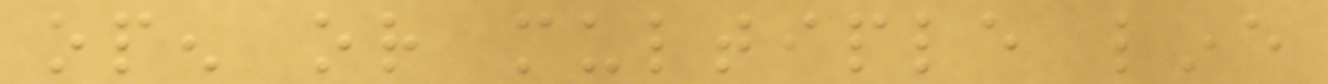open or multiple line
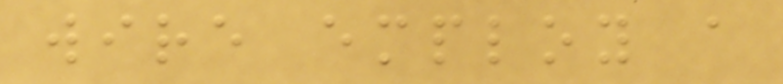wire employ a
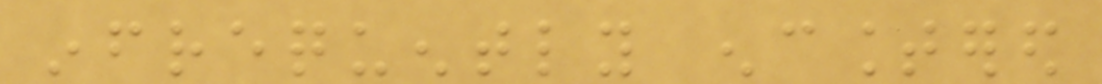infrequently encountered
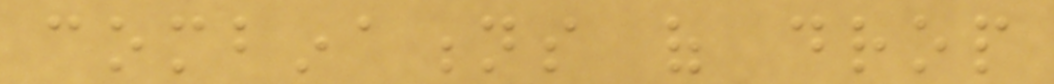combinations of drop
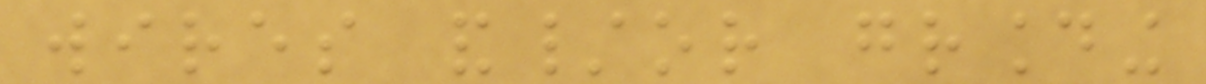wires and/or grounding
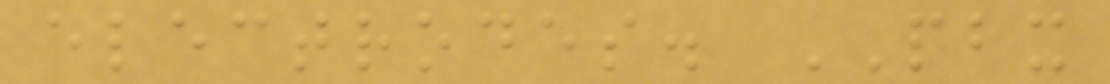electrodes. PBX
